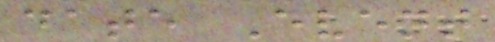date Event
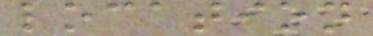location
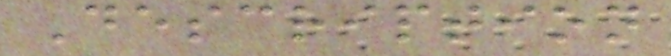Description
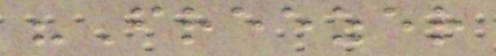"Freezer
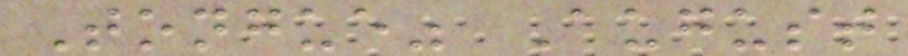Tongue" August
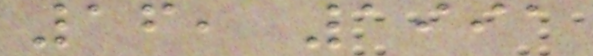16, 1991
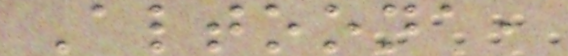Altoona,
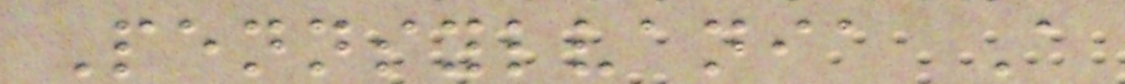Pennsylvania A
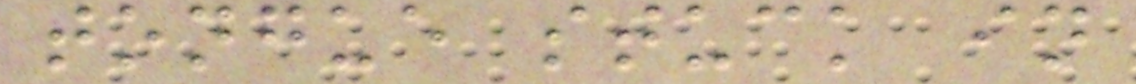tongue stuck in
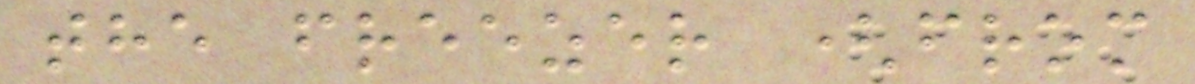the freezer (from
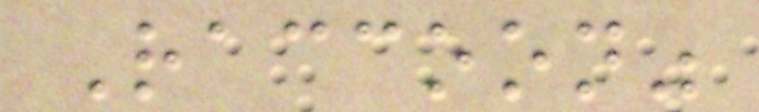Raccoon"
